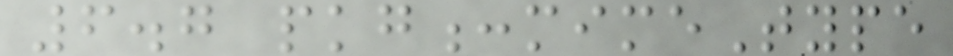6.7 pkg:mimeType
